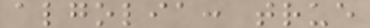algolia: true
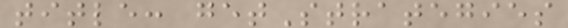title: getStrategies
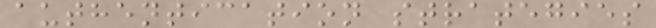authentication strategies
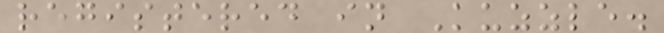registered in Kuzzle.
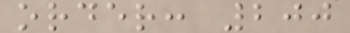order: 200
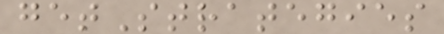getStrategies
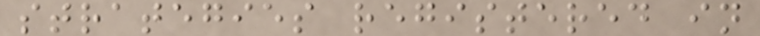strategies registered in
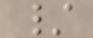/
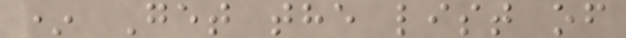* Get the list of
